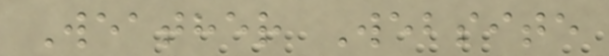Weather Website
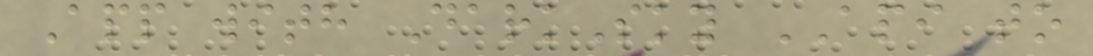App with DarkSky API to
